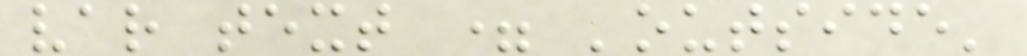var text = 'outside'
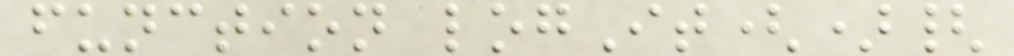function logIt(){
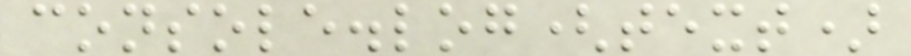console.log(text)
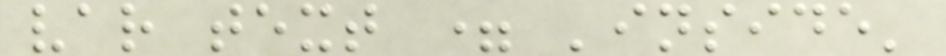var text = 'inside'
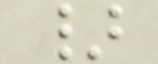}
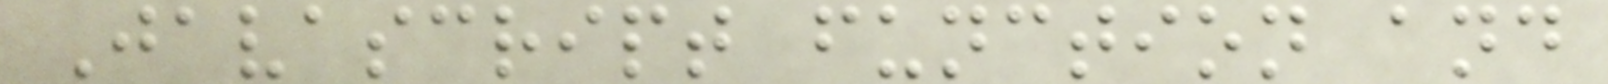Javascript function and
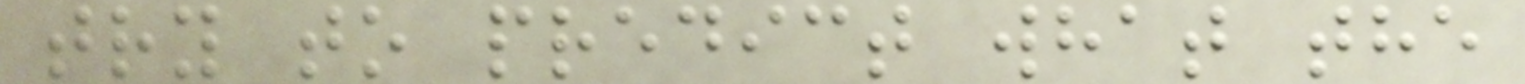try to predict what the
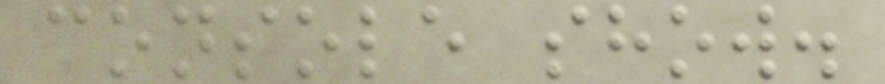console show.
